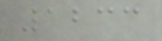1233
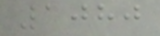1080
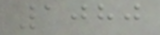1080
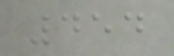454
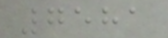7581
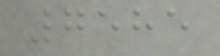7585
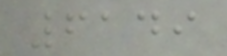6149
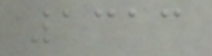1313
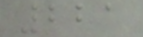221
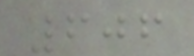606
